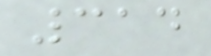314
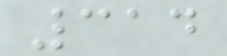314
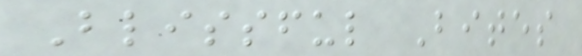Blissful Bites
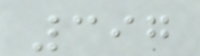397
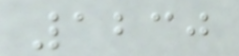1230
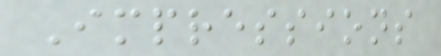Impressions
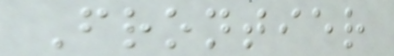Frontier
